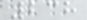238
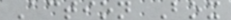Action Box
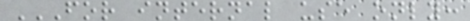FOR INTERNAL USE ONLY:
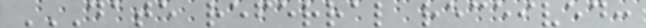DATE REFERRAL RECEIVED:
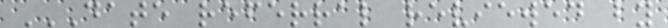DATE REFERRAL REVIEWED BY
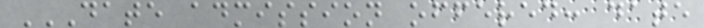DATE ADMISSION OFFERED: DATE
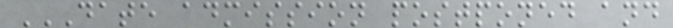DATE ADMISSION POSTPONED AND
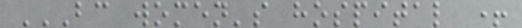BC WOMEN'S HOSPITAL +
